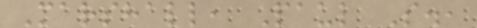Marshall, Paul S.,
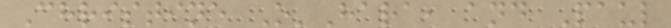Christine O'Hara, and Paul
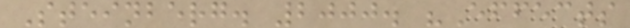Steinberg. 2000. "Effects
